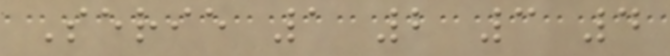Serie 1 2 3 4
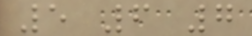5 6 7
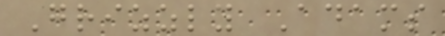Grizzly Adams
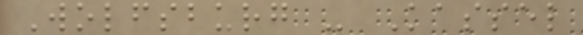Wolfsburg - Kassel
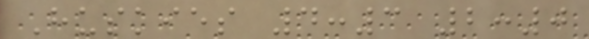Huskies 4:3 2:0
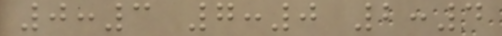0:3 7:0 2:4
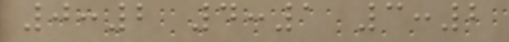0:2 4:1 3:2
